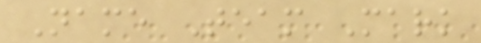Name Team Mark
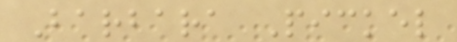Barbara Pickel
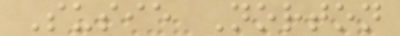Susie Norton
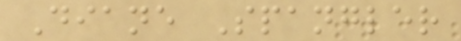Diane Spangler
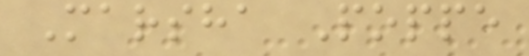Marsha Poppe
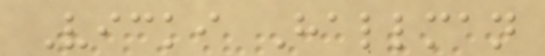Vicki Hallman
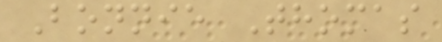Bonnie Thomas
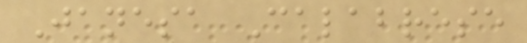Janesa Calabrese
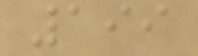199
